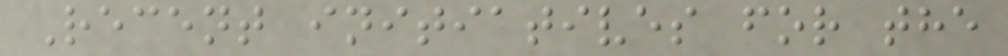Recent initiatives for the
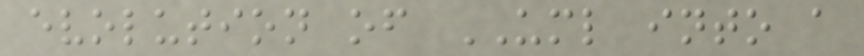evolution of UML into a
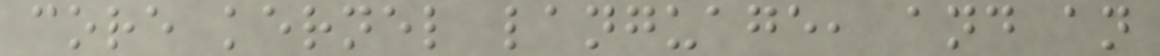core kernel language, and an
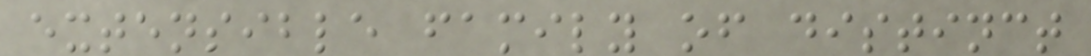extensible family of distinct
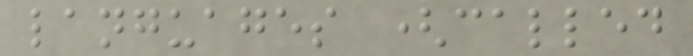languages (called
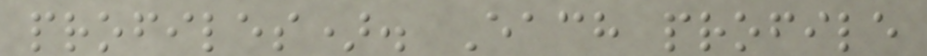profiles). Each profile
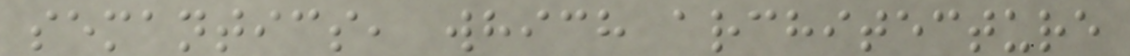semantics, which architecture
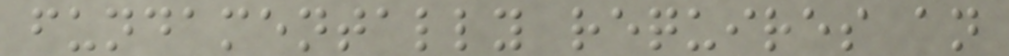fundamentally requires an
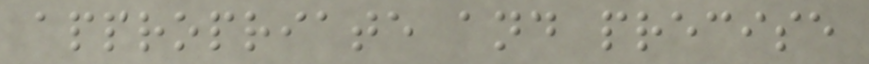appropriate and precise
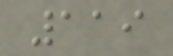119
